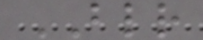BLR
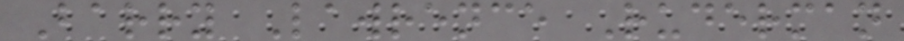Barry Lawrence Ruderman
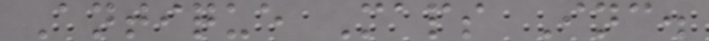Antique Maps Inc.
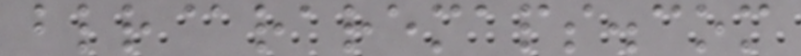blr@raremaps.com
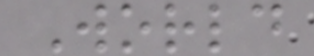World
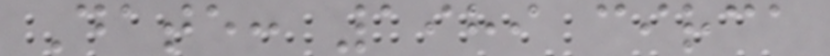Date: 1989 circa
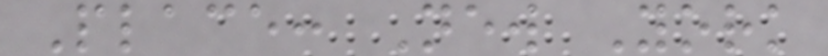Place: New York
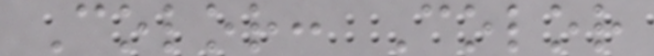Color: Color
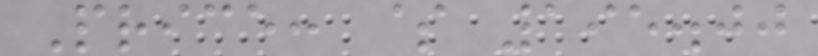Price: $ 195.00
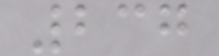237
